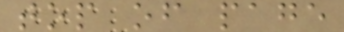top of page
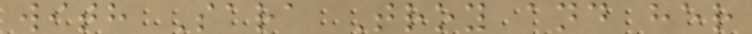with Sara Troy and her
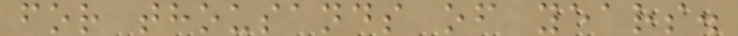for thousands of years.
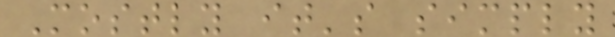Mostly it's simply
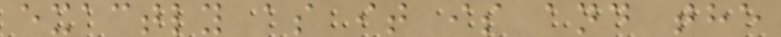exactly as it is and the
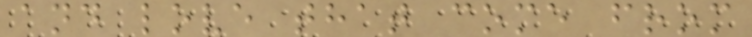and love that come from
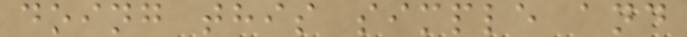doing this simple and
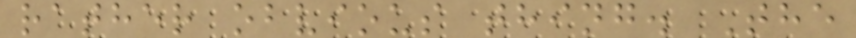rather obvious thing. The
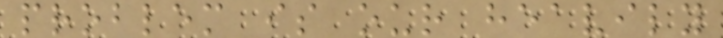problem is our heavily
